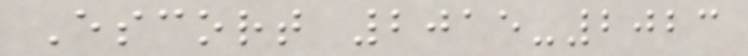Escort 2015-2023
